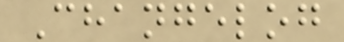Changelog
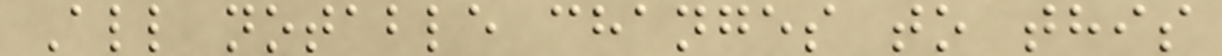All notable changes to this
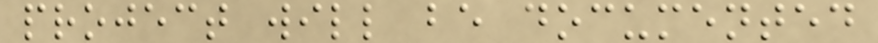project will be documented
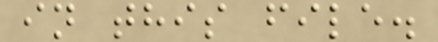in this file.
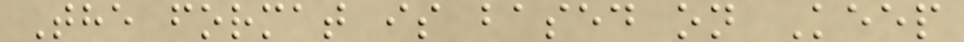The format is based on Keep
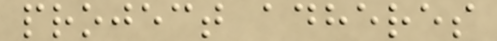project adheres
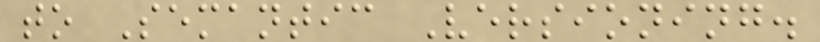to Semantic Versioning.
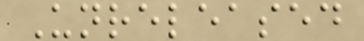Unreleased
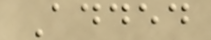Added
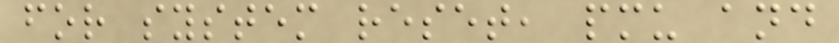for system reset, pmu and
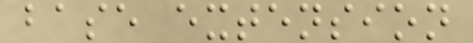base extension
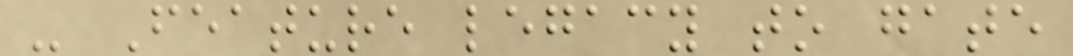- Feature legacy to gate
